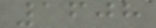1608
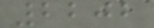2202
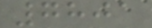7801
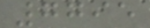7795
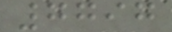7797
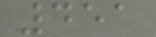451
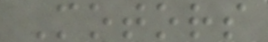Motors
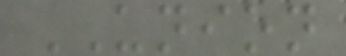UNION
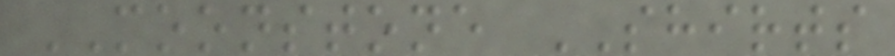MOONSTONE SHIRTS
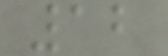12
